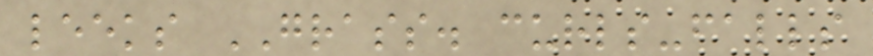leeks GRASS. curls-falls
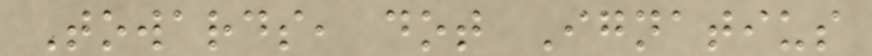Towards, dot Ignatius
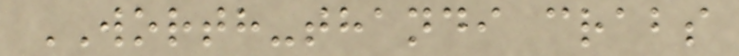WORTH-thandi crabs
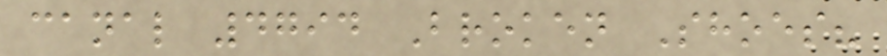canal 4794 Broken Shoes?
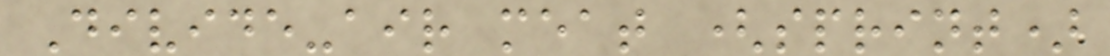Divide-air meat (sprint)
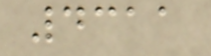4311
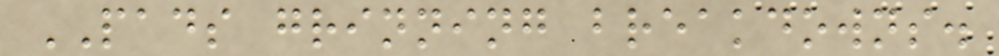PADS grinning breakdowns.
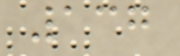137
